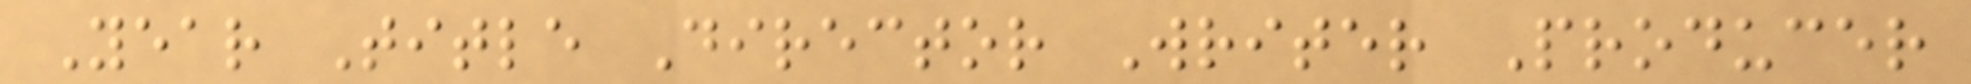Year Title Director Writer Producer
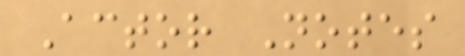Actor Notes
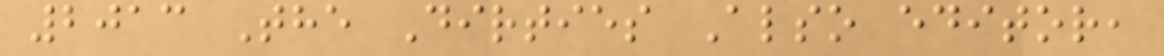2013 The Dirties Also editor,
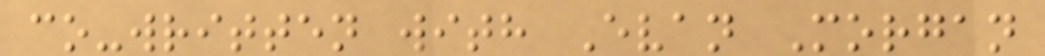co-written with Evan Morgan
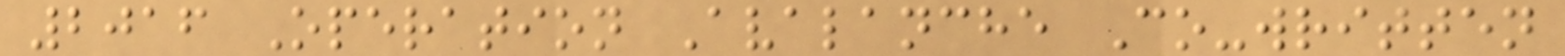2016 Operation Avalanche Co-written
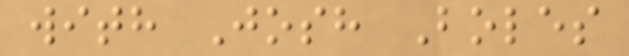with Josh Boles
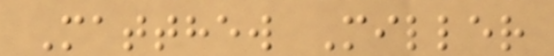Matthew Miller
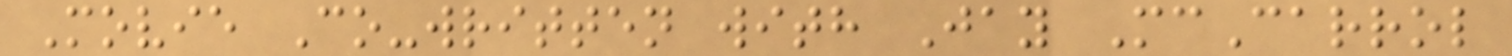Movie Co-written with Jay McCarrol
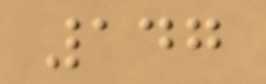147
